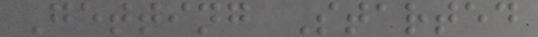Getting Started
